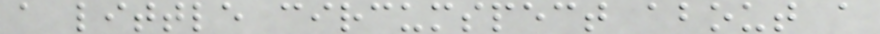a little circumspect about a
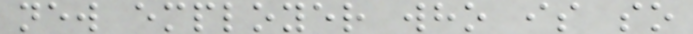new employer who is so
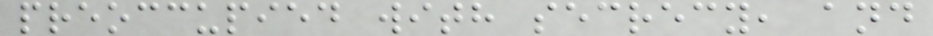preoccupied with secrecy, and
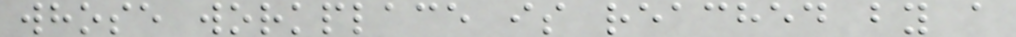whose workplace is reached by a
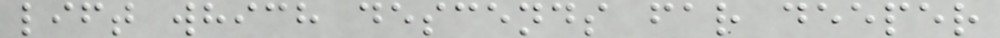lift which descends far deeper
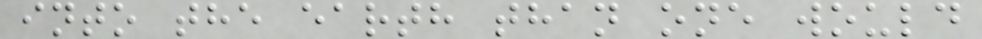into the earth than one would
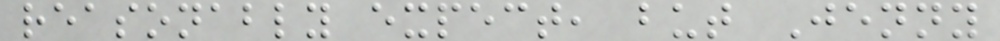reasonably expect, but Jenny
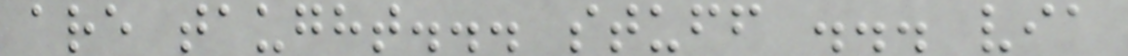are taught... stuff ... via
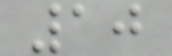10
